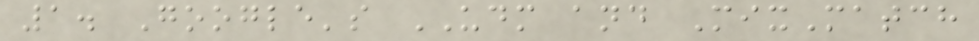1. Google's UDM and MixMatch
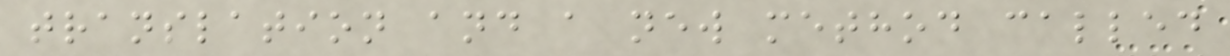translation and a new method called
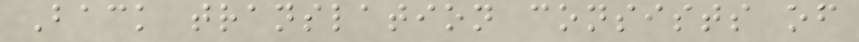Back translation consists of
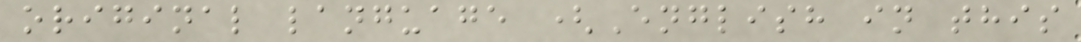original language (English in this
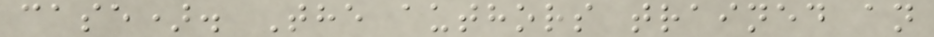case). The authors trained an
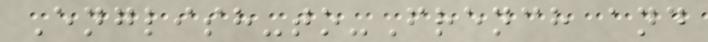English-to-French and
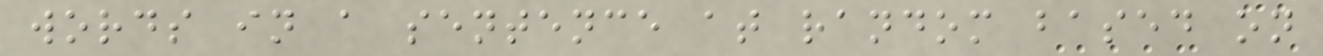words in a sentence at random based on
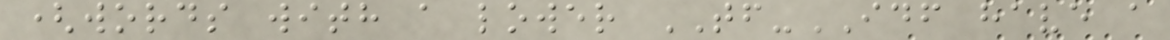(words with a lower TF-IDF have a
